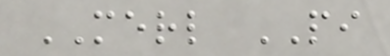MERL PI
